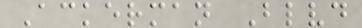Ackerman Blvd
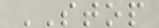STOP
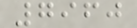7960
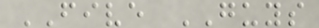FIVE GUYS
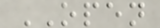OPEN
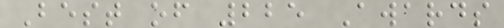Best of 225 Awards
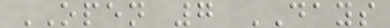OPEN 7 DAYS
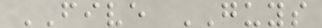FIVE GUYS
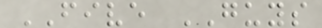FIVE GUYS
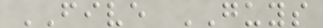FIVE GUYS
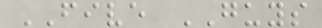FIVE GUYS
